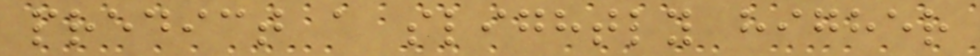predict a slightly higher
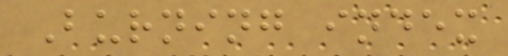Burning index
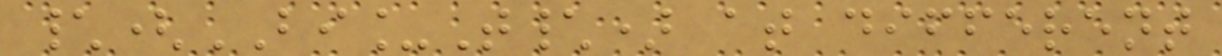\(BI_T\) at different
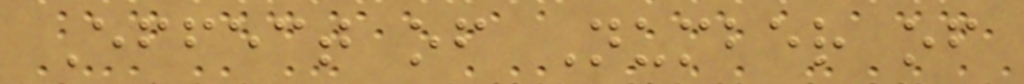Effect of Number of
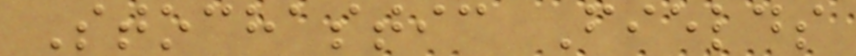Stochastic Fields
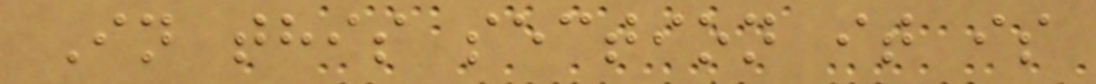In this section it is
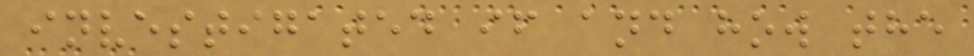investigated if and how the
